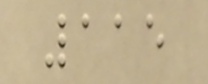115
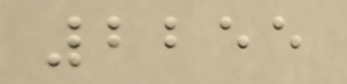2255
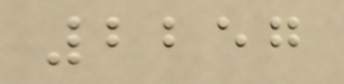2257
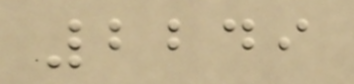2249
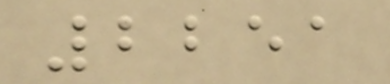2251
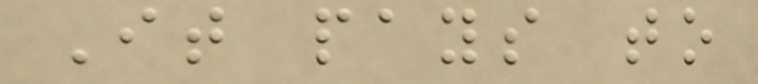It pays to
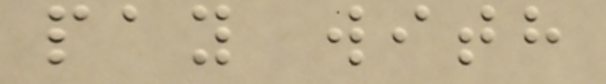pay with
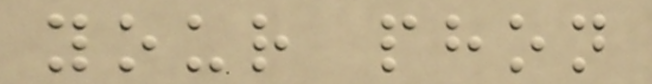your phon
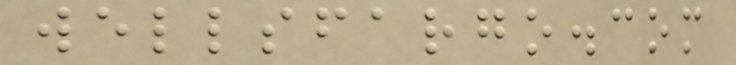wellsfargo.com
